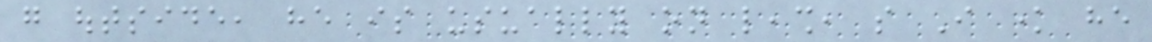go outside, he is usually on leash, so I know he
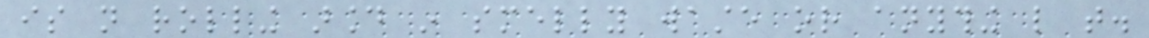is not rolling around in smelly waste or anything like that.
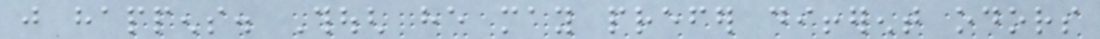just happens. Though he may prefer different odors
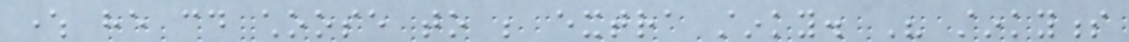where he could choose to be extra stinky. His stinkyness
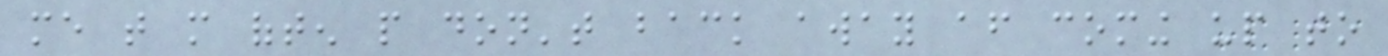me that more often people don't back away after coming up to
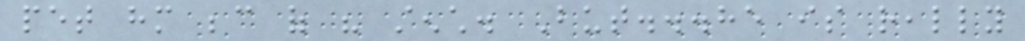pet him because of his stench. But...he is really
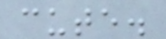cute.
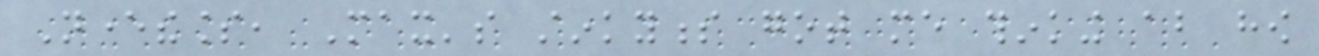Nevertheless, Max's stinkyness got me thinking about how
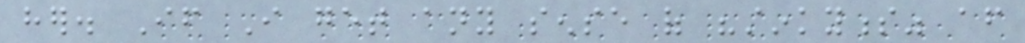her. If I get any sense of "stinkyness" after
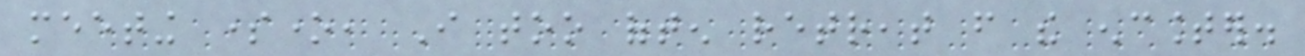meeting someone, I too often retreat from the encounter.
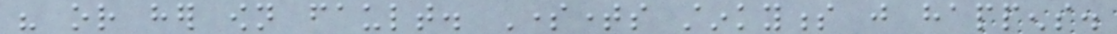his or her own fault. Sometimes stinkyness just happens.
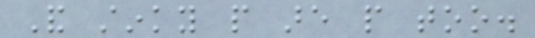And stinky people are people too.
